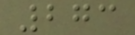273
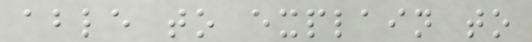able to explain to
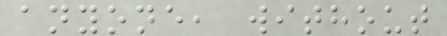anyone, without
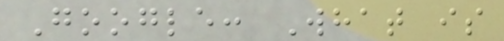Google: What is
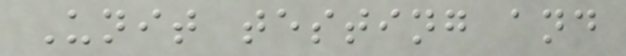Unit testing and
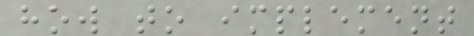how to implement
